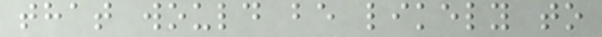that would be likely to
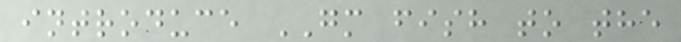introduce GM fish to the
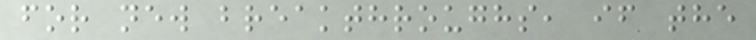for new breakthroughs, if the
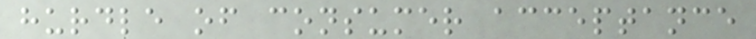hurdle of consumer acceptance
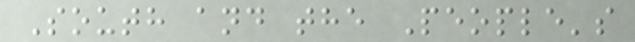South and the People's
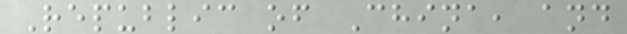Republic of China, and
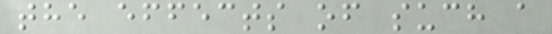the effects of such a
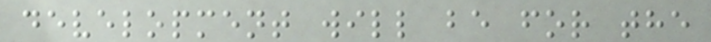development will be for the
